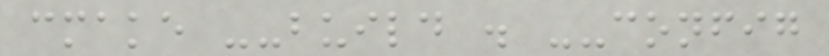cmake --build . --config
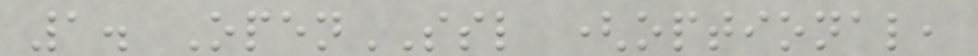1. OpenSSL (optional,
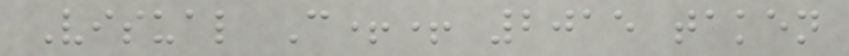Visual C++ 2015 taken
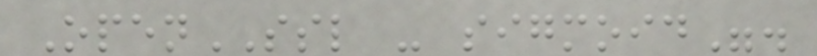OpenSSL - sigmoid".
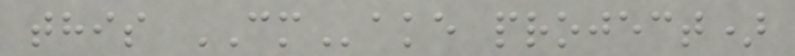this CMake project)
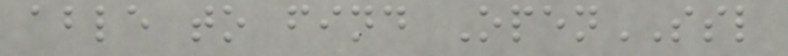able to find OpenSSL
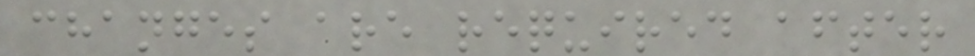changes are required after
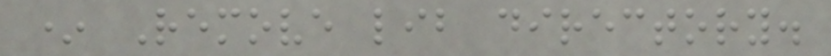* Remove lib directory.
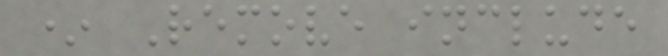* Remove include
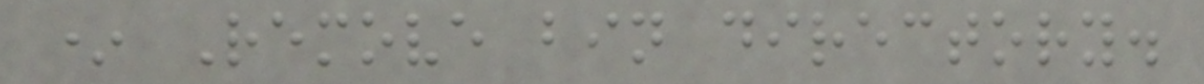* Remove bin directory.
